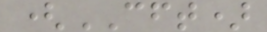(CFT)
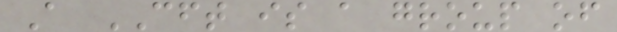A CFT is a group of
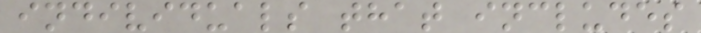individuals that includes
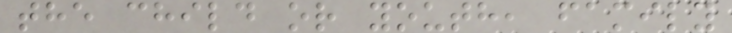the child or youth, family
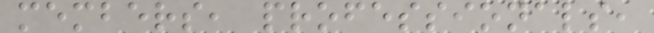members, professionals,
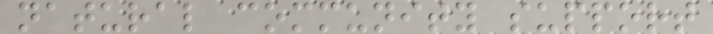natural community support
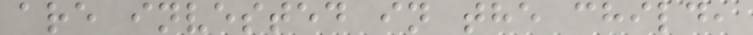are invested in the child,
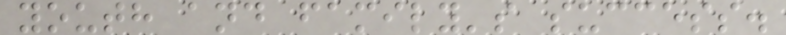youth and family's success.
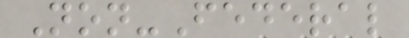Non-Federal
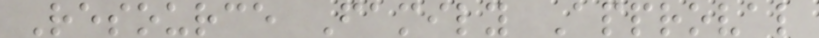Resource Family Approval
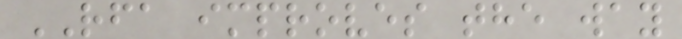RFA improves the way
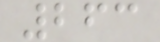263
